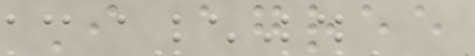I agree
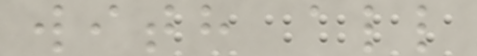with all
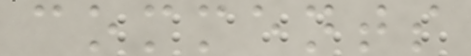comments
